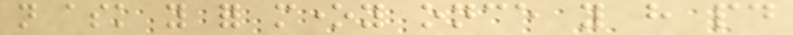not ask you for money once you have paid
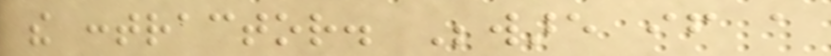the contractor. Beware if a
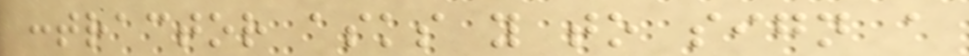contractor asks you to sign a
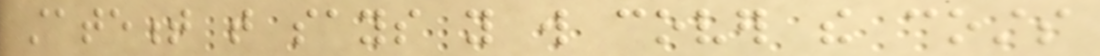statement that says you will cover the costs
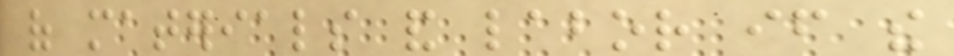of materials and labor if the
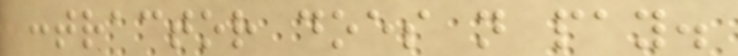contractor does not pay.
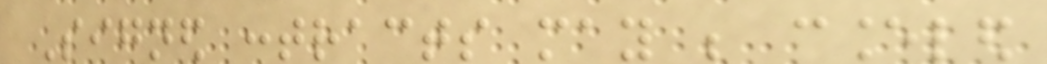Signed contracts may be canceled
